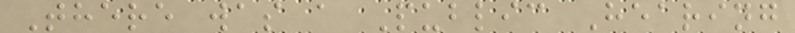There was a Public Hearing
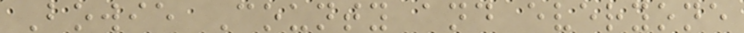Bowie County and everyone
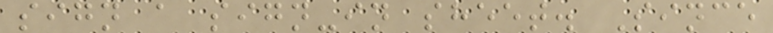sign a sign-in sheet. Since
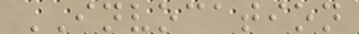INVOCATION
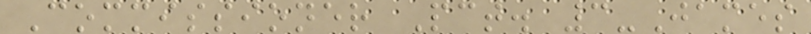Commissioner Pct. 3-James
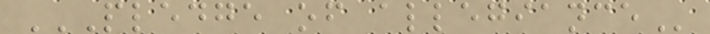PLEDGE OF ALLEGIANCE
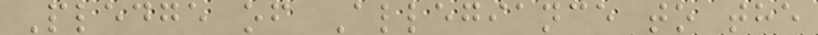Pledge of Allegiance to the
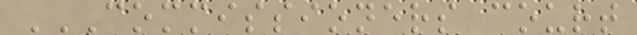COMMISSIONERS COURT
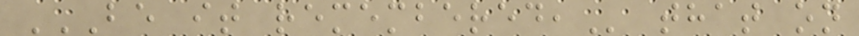BE IT REMEMBERED, that on
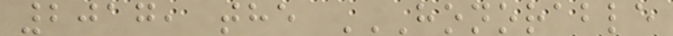2017, the HONORABLE
